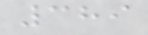389
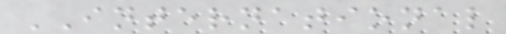INTERNATIONAL
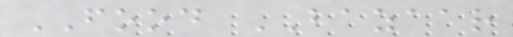FOOD BAZAAR
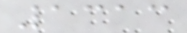1313
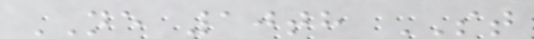NE 10th ST
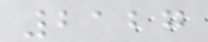2127
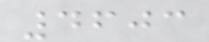4603
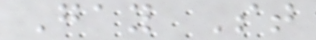Gay St
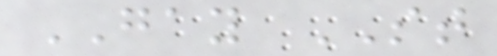GAY ST
